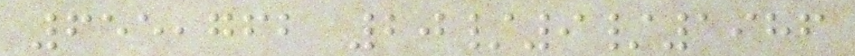655,762 20/9/1986
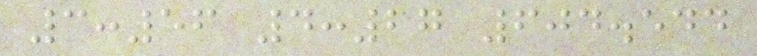3:56 4:27 604.544
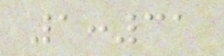1:31
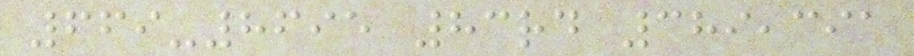669-8695 83rd 389,391
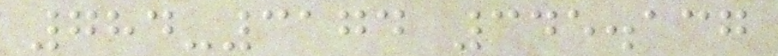784-3174 345.137
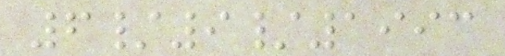6/9/1993
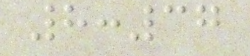8:37
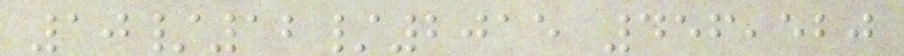10/12/2015 456,520
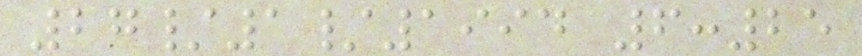27/1/1994 6:25
